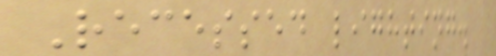Recessed lighting.
